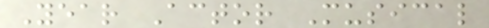Year Actor Musical
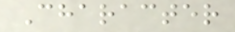Character
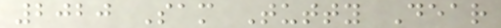2020 Sam Tutty Dear
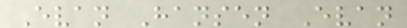Evan Hansen Evan
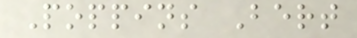Poppins Bert
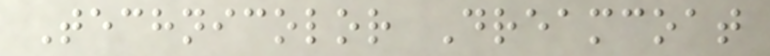Technicolor Dreamcoat
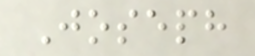Joseph
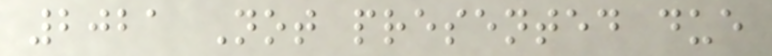2021 Not presented due
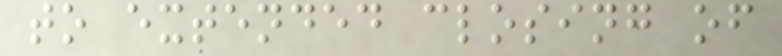to extended closing of
